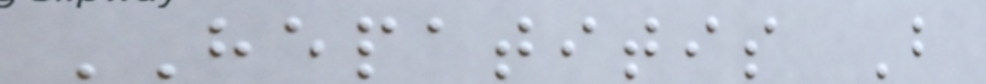HEPATITIS B
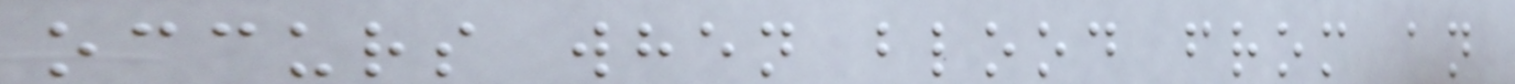occurs when blood from an
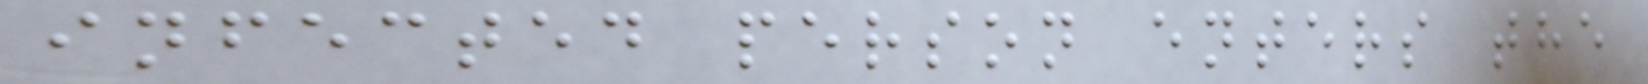infected person enters the
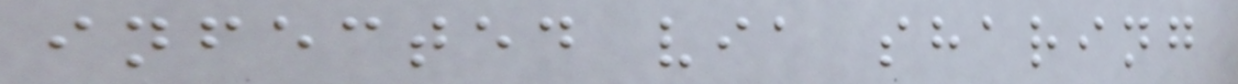infected via sharing
